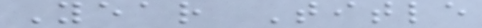Year Title
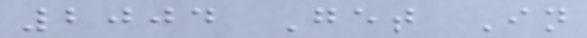2004 Get In
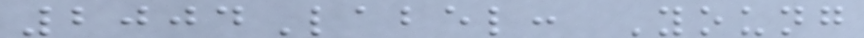2004Label: Young
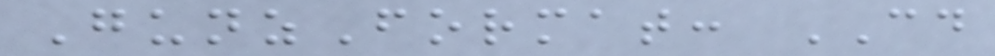GunzFormat: CD
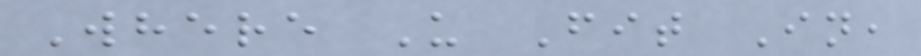Where U Fit In,
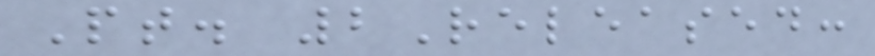Pt. 2Released:
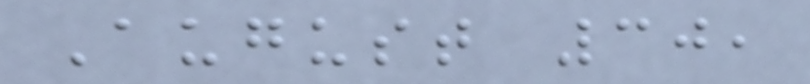August 30,
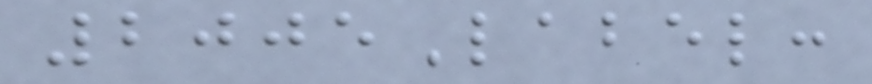2005Label:
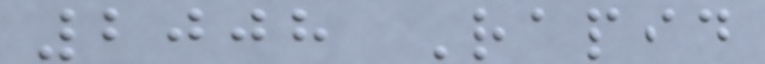2008 Rapid
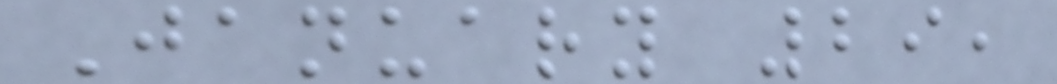January 29,
